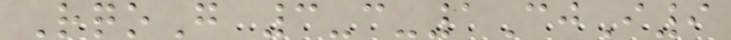RqoG 3-c-1CjI9
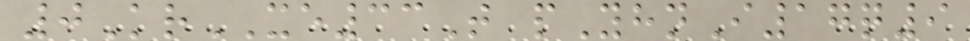0KrXE33T pYhnI17q9
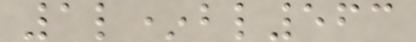1l*bl563
